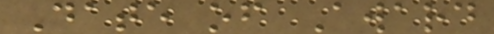Date of Award
